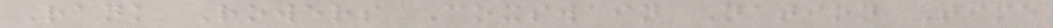Rank Rowers Coxswain Nation Time
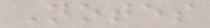Notes
